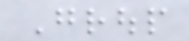Group
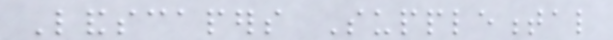Landscapers Supplemental
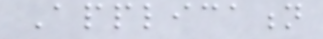Application
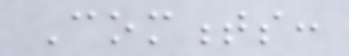Comments:
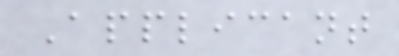Applicant
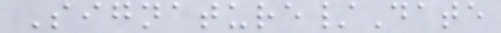Signature/Date
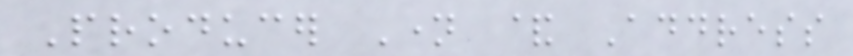Producer Name & Address
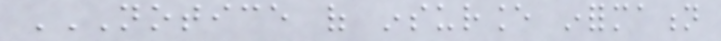NOTICE OF INSURANCE INFORMATION
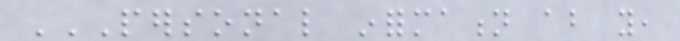PERSONAL INFORMATION ABOUT YOU,
